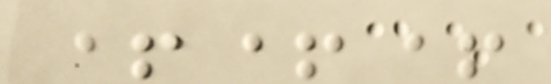+++
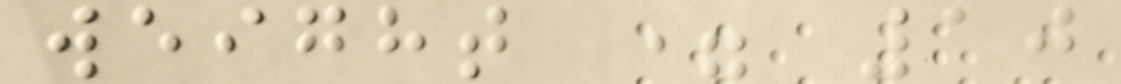weight = 10
